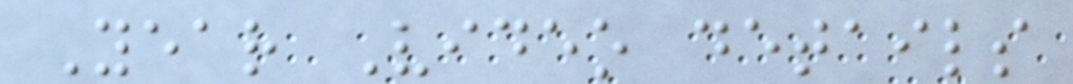Year Video details
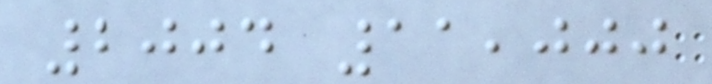2004 11,000
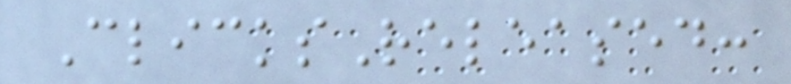ClicksReleased:
